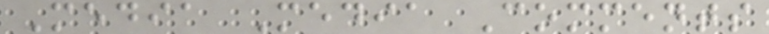Media Media Comments
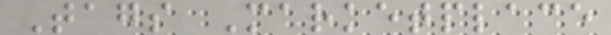Tags Marketplace
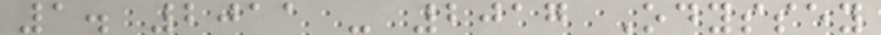1. 2011 - 2017 Odyssey
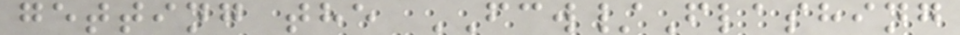getting the FCW/Flashing
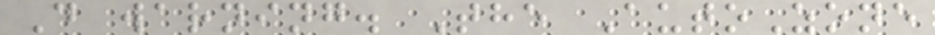D warning. The AutoZone
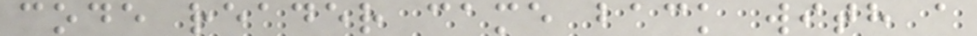code reader came back with a
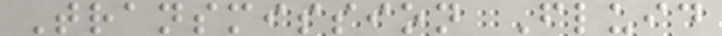Transmission Fluid
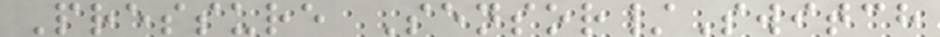Pressure Sensor/Switch
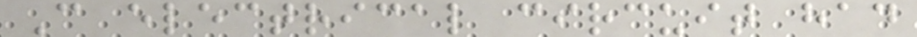C electrical circuit had
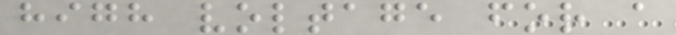high voltage for a
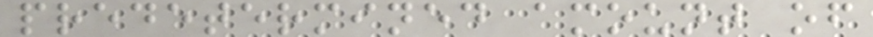predetermined amount of
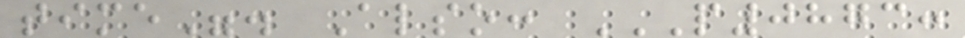time". Also: P0873:
